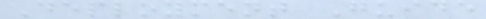Deployment Guide
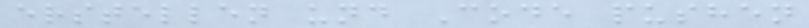erstellen und Code pushen
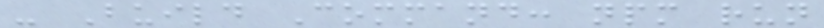- Build Command: npm run
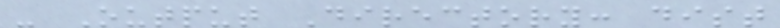- Output Directory: dist
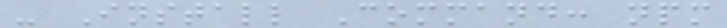- Install Command: npm
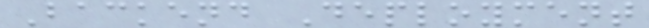Backend Deployment
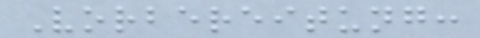Vorbereitung:
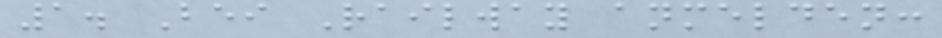1. Bei Railway anmelden:
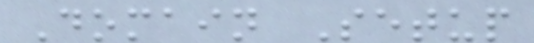Domain Setup
